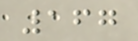167
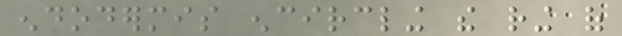endodermis encircling the ring of
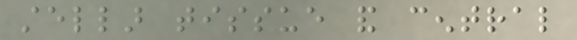stellar tissue and central
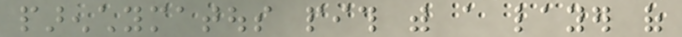parenchymatous pith with a layer of
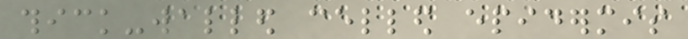thick-walled celled epidermis
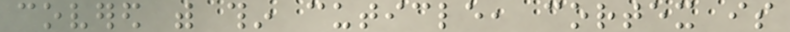covered with thin cuticle, cortex is
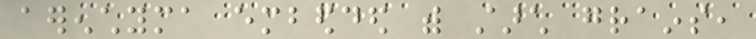aerenchyma embedded with starch grains,
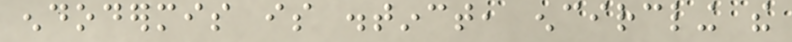endodermis is distinct, encircling the
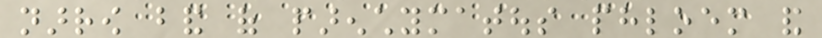narrow band of parenchymatous phloem and
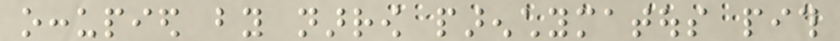occupied by narrow parenchymatous pith
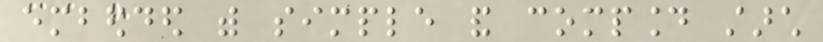embedded with simple and compound starch
